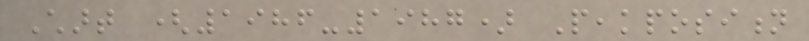Chart (1986-1987) Peakposition
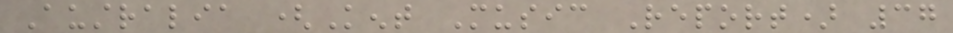Australia (Kent Music Report) 37
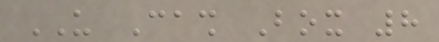US Cash Box 8
